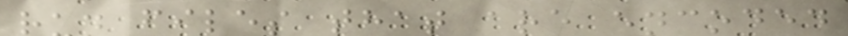run files that are encoded
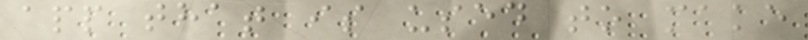app that is used to make
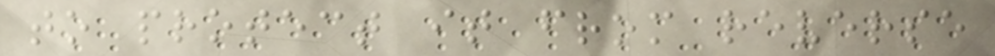to protect it from reverse
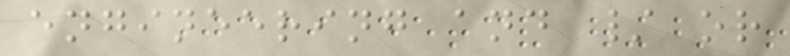engineering and / or
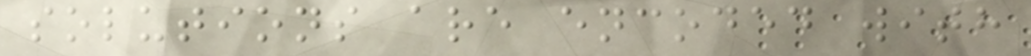solutions are encoded with
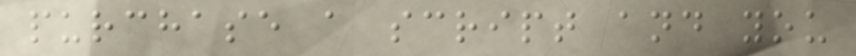purchase a script and you
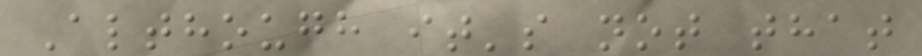Although it's not that
